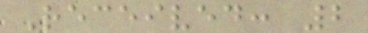Received: 2
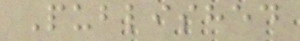Published
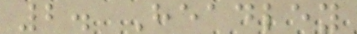2. Headley
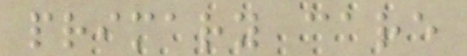primary care
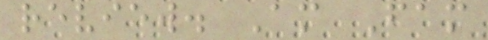review. Am Fam
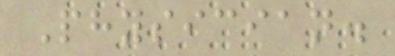Physician.
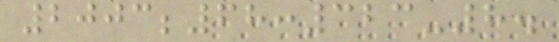2003;68:323-8.
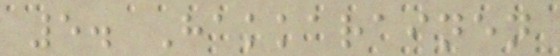5. Hakkarainen
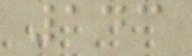143
